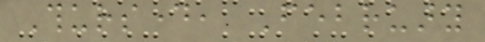Thursday, February
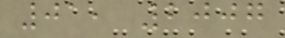01, 2007
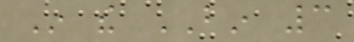In the BIN 3
